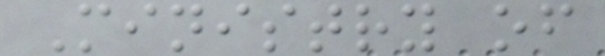Ministry of
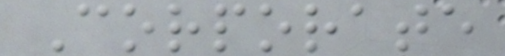Corporate
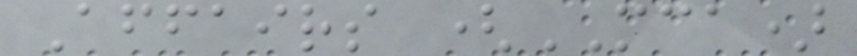Affairs (MCA)
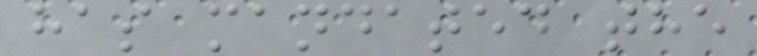has mandated the
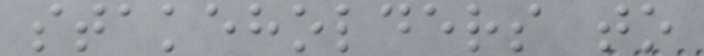stakeholders to
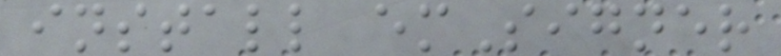install emSigner
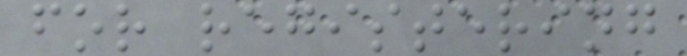for registering
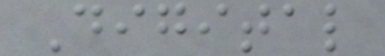Digital
